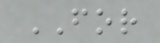FOR
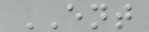ENT
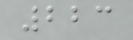223
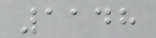1148
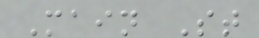Main St
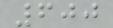600
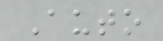Auto
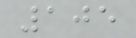105
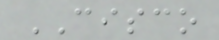CISCO
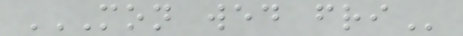MON WED FRI
